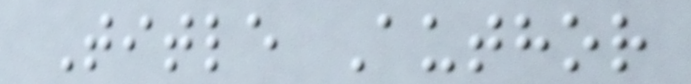Title Author
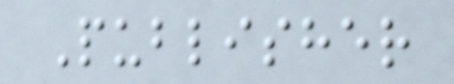Publisher
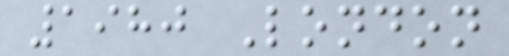1980 London
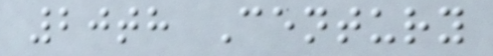20th Century
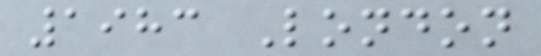1983 London
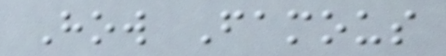How Famous
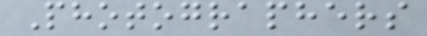Photographers
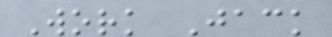Work Jack
